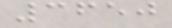3650
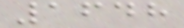1648
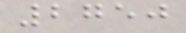2750
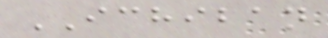ICHIBAN
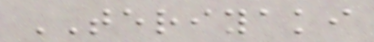TERIYAKI
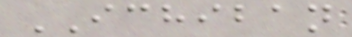ICHIBAN
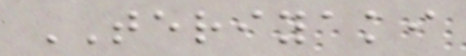TERIYAKI
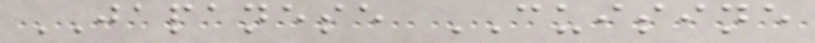JAPANESE CUISINE
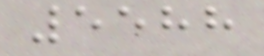5588
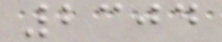2304
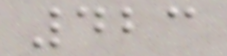423
